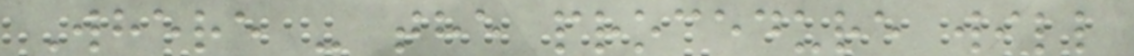Where - the procedure will
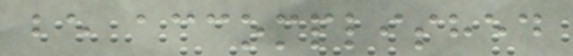be accomplished
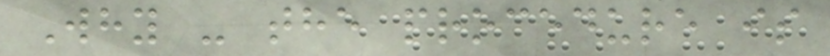Why - the procedure is
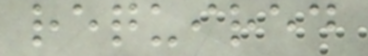required
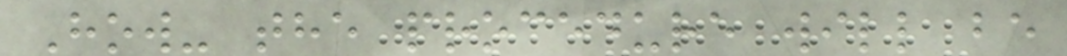How- the procedure will be
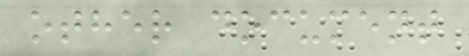other document
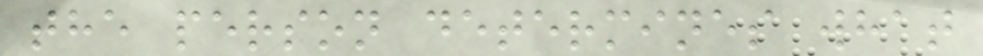the person determines what
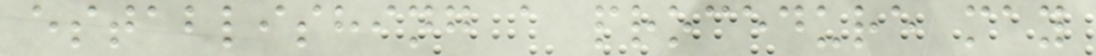establishing a procedure may
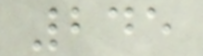245
